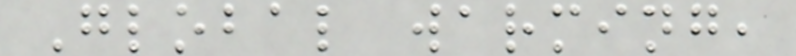Global warming,
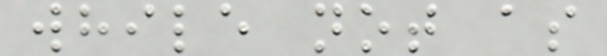while not as
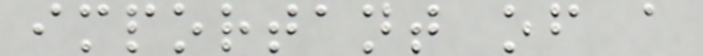important of a
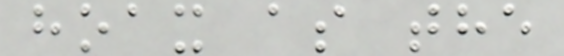hoax as the
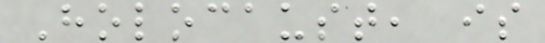Holocaust, is
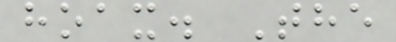hoax. The
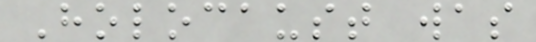Holocaust was
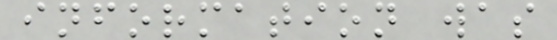information was
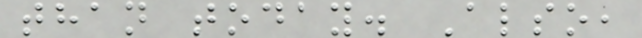than today. Also,
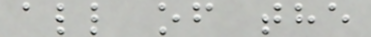all of the
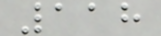118
